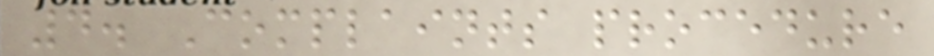4. Complaints procedure
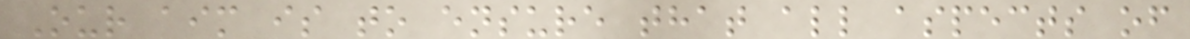Our aim is to ensure that all aspects of
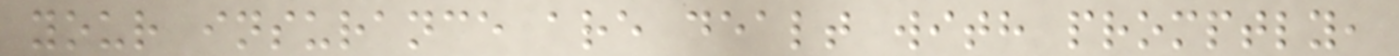your insurance are dealt with promptly,
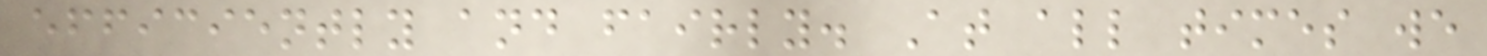efficiently and fairly. At all times we
